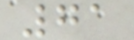71
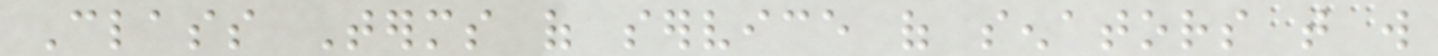Class Terms of service of senators that will
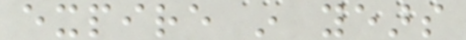expire in years
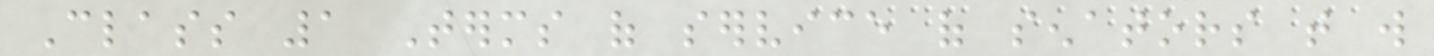Class 1 Terms of service of senators that will
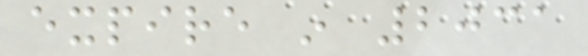expire in 2031
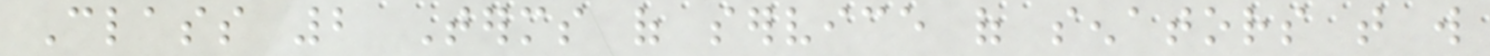Class 2 Terms of service of senators that will
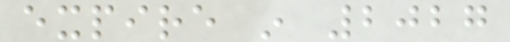expire in 2027
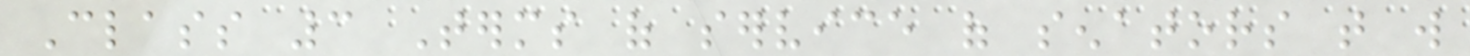Class 3 Terms of service of senators that will
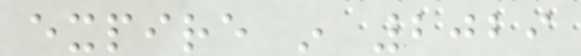expire in 2029
